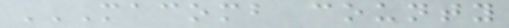MACOMB COUNTY
